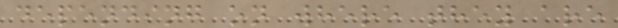depending on where they are
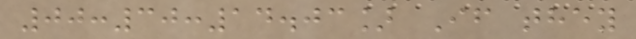00:30:14.03] If they
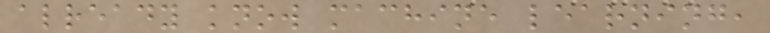already know machine learning,
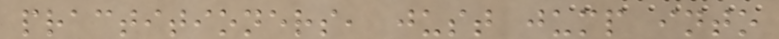practitioners, just jump into
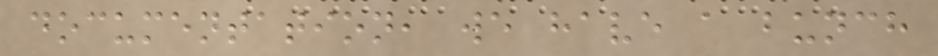documentation, we have a bunch
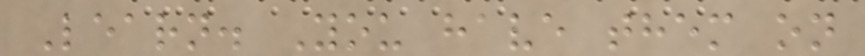Learn. You have them on
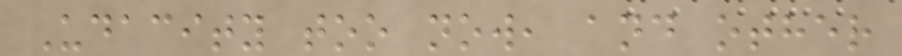Udacity too now, and other
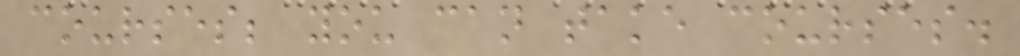courses; you can take courses.
